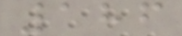186
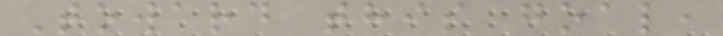Toward this goal,
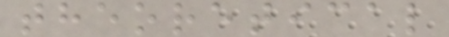theoretical
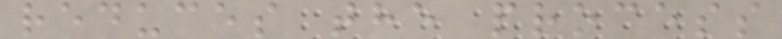reduces the process
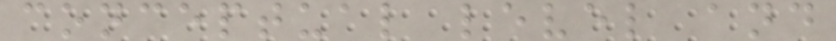conceptual level and
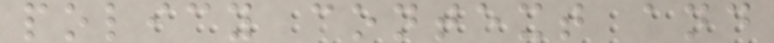policy context and
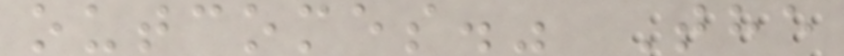outcomes." The
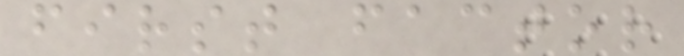first factor
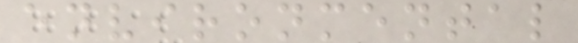environmental
